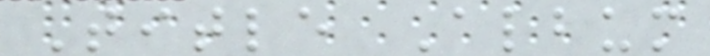Title Album
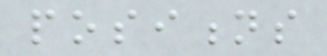positions
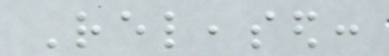Released:
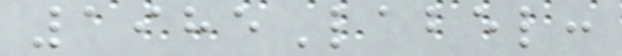1985Label:
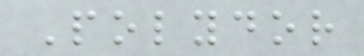Polydor
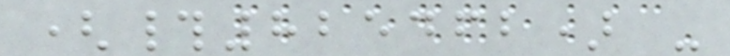(#825462) -
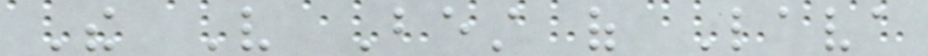The Very Best of Lava
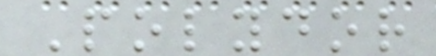Polydor
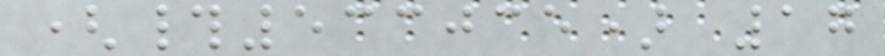(#533035) 17
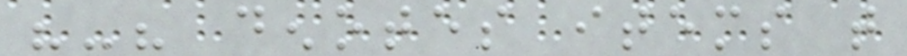"-" denotes items that
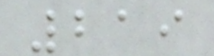219
